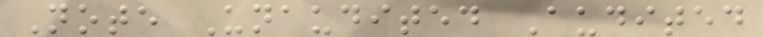Note Unaudited Audited
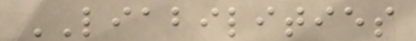LIABILITIES
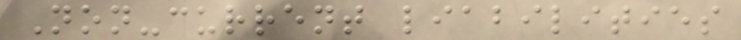Non-current liabilities
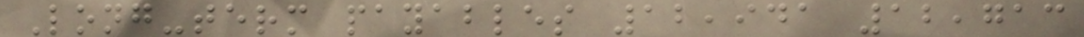Long-term payables 12,941 12,713
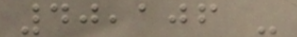40,106 -
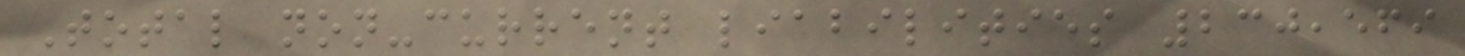Total non-current liabilities 230,569
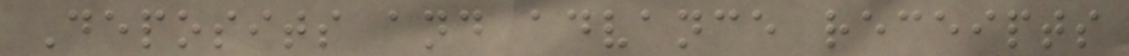Deposits and advance receipts
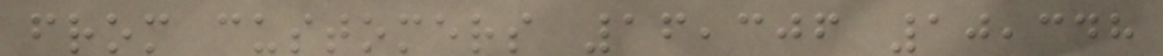from customers 16,306 10,348
